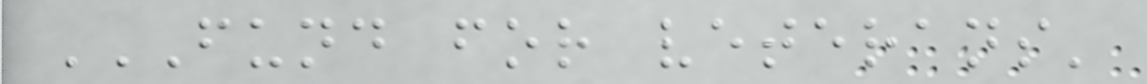FUND FOR VETERANS'
